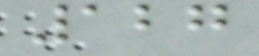127
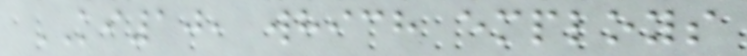KI10, which employs
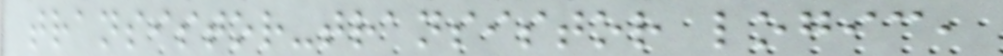transistor-transistor logic,
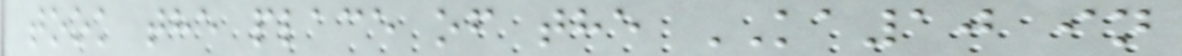took the place of the KA10 in
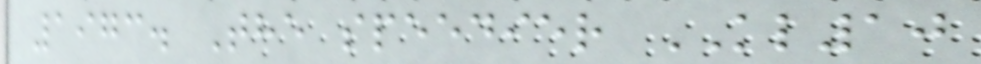1973. The speedier KL10
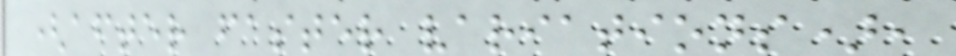(after faster variations),
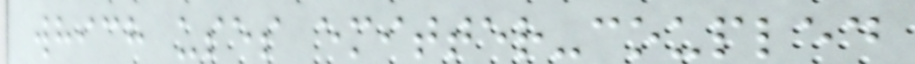which uses emitter-coupled
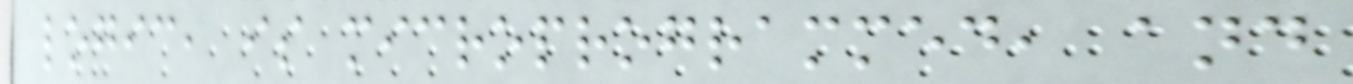logic, is microprogrammed, and
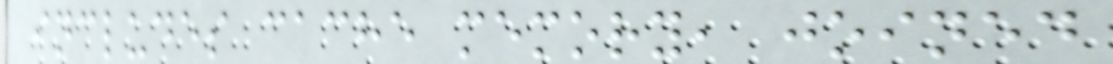includes cache memory, joined
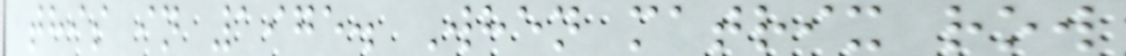this in 1975. When matrix row
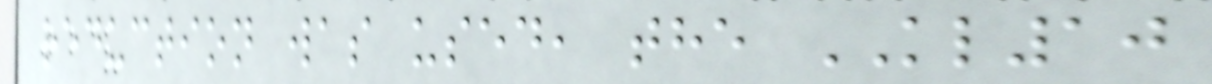reduction was used, the KL10
